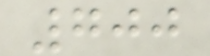700
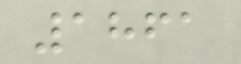1861
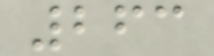263
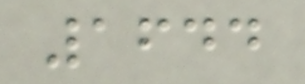1644
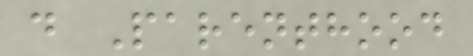d Parenthood
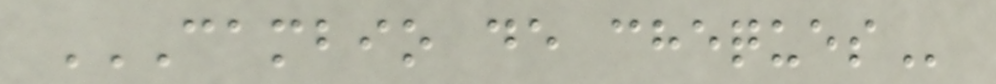CAMBIO DE CHEQUES
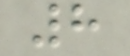8
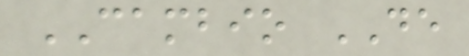CAMBIO DE
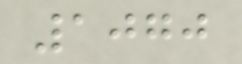1070
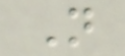N
